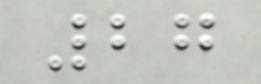27
